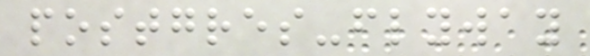postgres-flyway
